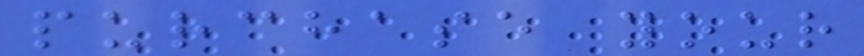purchase your
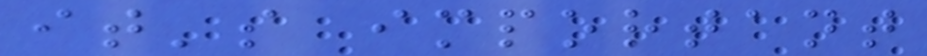it's important
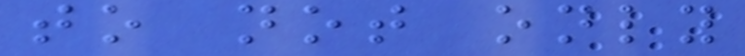to not only
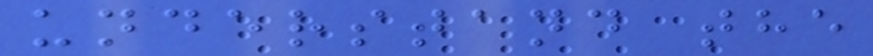understand the
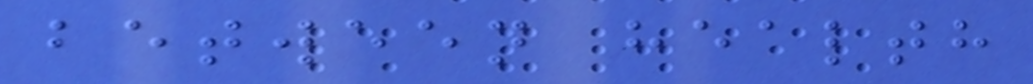between health
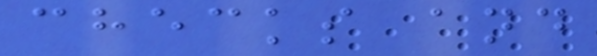checks and
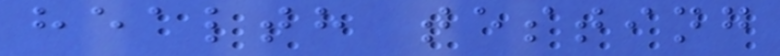health testing
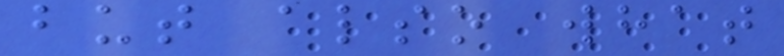but also what
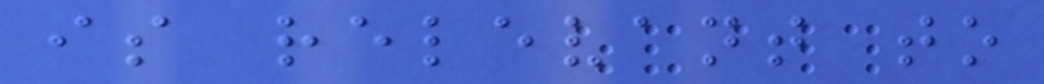is relevant to
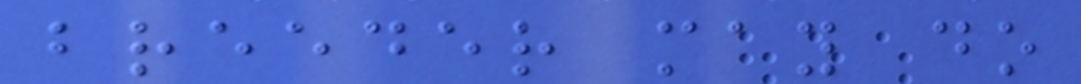breeder may do
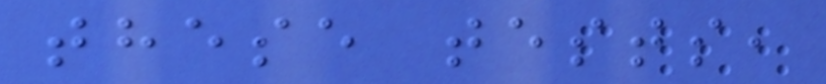these tests,
